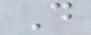D
